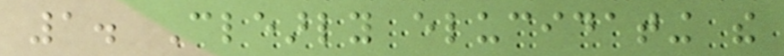1. Clearly elucidating the
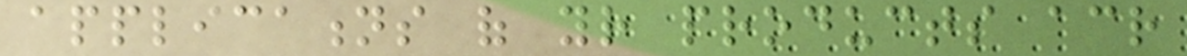applications of your products across
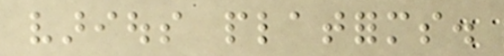various platforms.
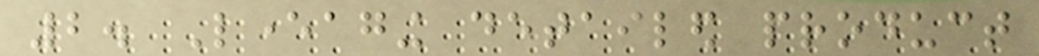2. Leveraging detailed product
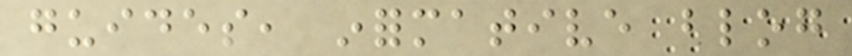guides, informative blog
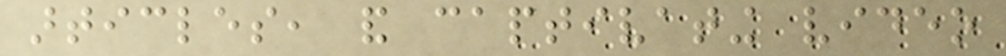articles, and captivating video
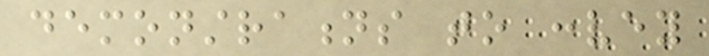demonstrations to convey
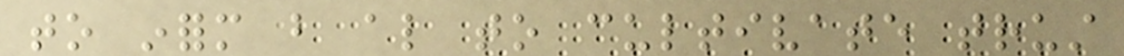to inform but also to cultivate trust
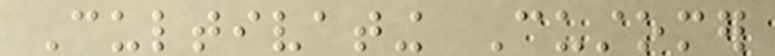Cultivating Customer
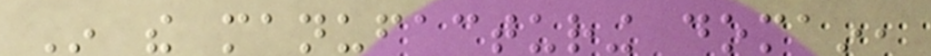In the manufacturing domain,
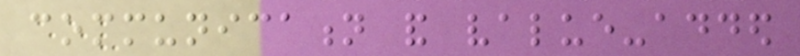communication and value-added
